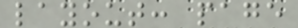layout: page
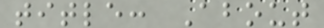title: About
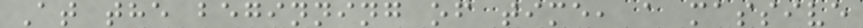At the beginning of time, a massive
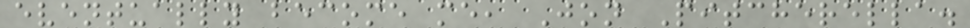eventually become me, Jon Pitcherella.
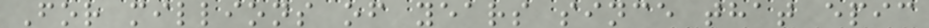For millions of years since that epic
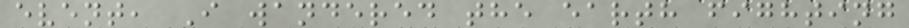event, I wandered the earth fighting
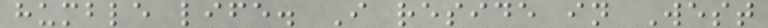humble life. I reside in West
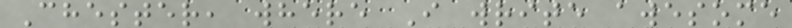Chester, where I write awesome
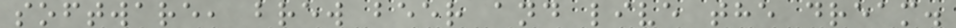software, brew beer and live the dream.
